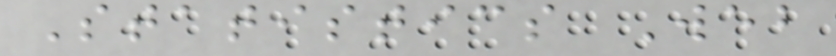Statistics Web
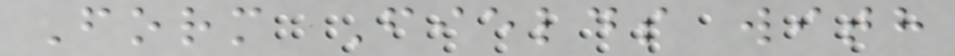Form Fields with
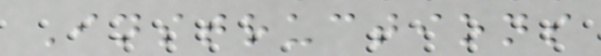Instructions
